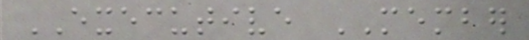EXECUTIVE MEMBER
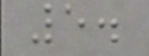5.
